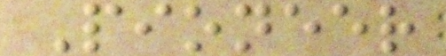Pioneer
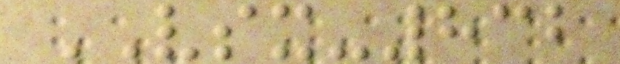VSX-832
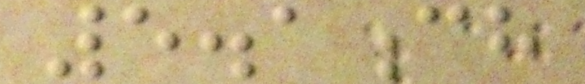5.1ch
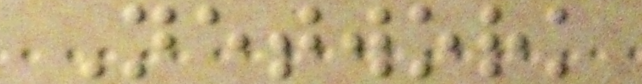Network
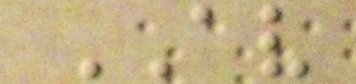AV
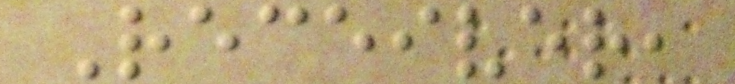Receiver,
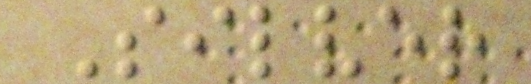Silver
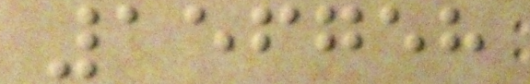156758
